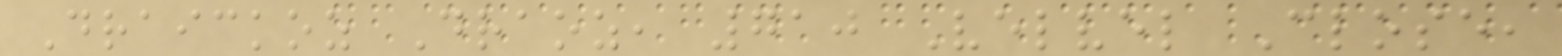Draickoz Draoz, 710 Velvel Close,
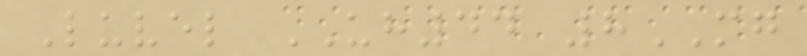Luvel UH44 8MG
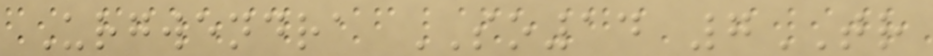Urgwendra SO14 7TR
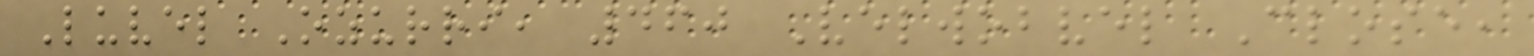Luvel Ozurri, 460 Velwobvel Close,
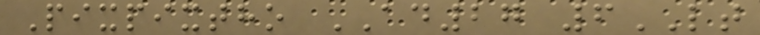Pixpixtho AD27 6LT
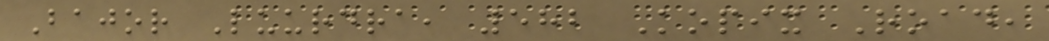Bajor Luurdra, 582 Kopix Road,
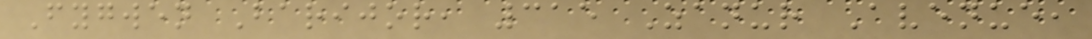Fygwen Barijor, 315 Zanur Avenue,
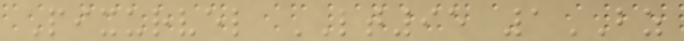Pixurvel LT95 1BZ
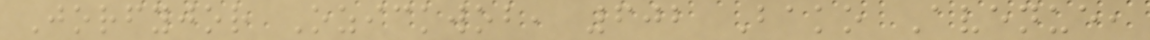Jorfyjor Ozickwob, 602 Bako Avenue,
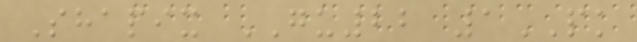Shapix GU22 1PK
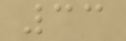33
